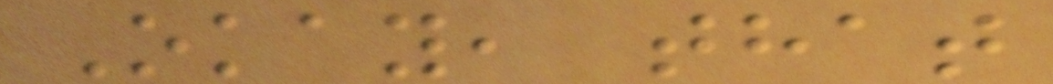Okay, that
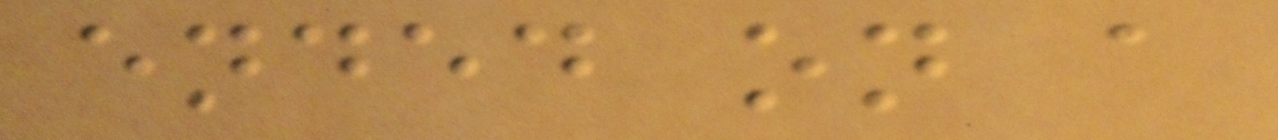ended on a
